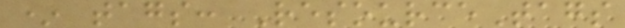* tags: ResourceTags
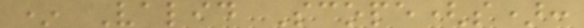* Valid Scope(s):
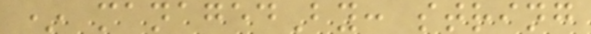* managedBy: string
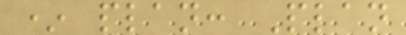* plan: Plan
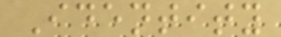Identity
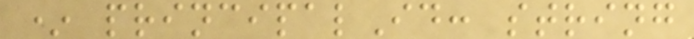* principalId: string
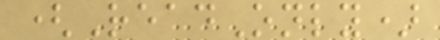(ReadOnly)
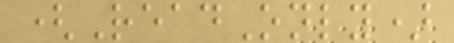(ReadOnly)
